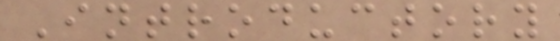Introductory
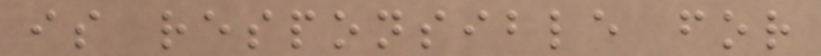is responsible for
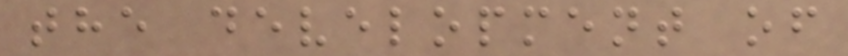the development of
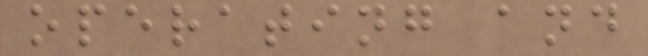operating and
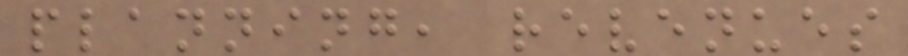planning, revenues
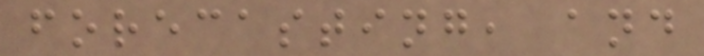forecasting, and
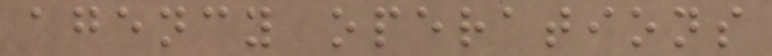agency operations
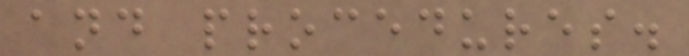and procedures.
